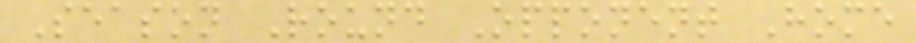Season Round Opponent Home
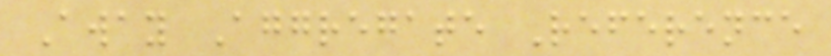Away Aggregate Reference
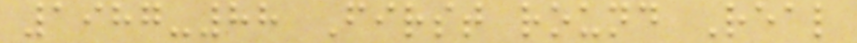1987-88 First round Real
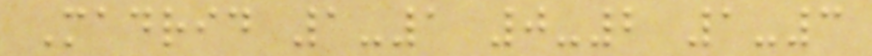Madrid 1-1 0-2 1-3
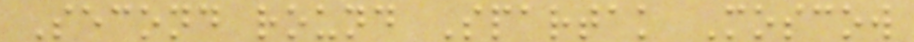Second round Spartak Moscow
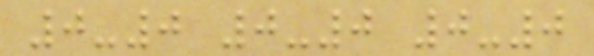0-0 0-0 0-0
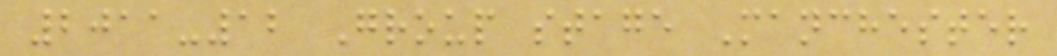2011-12 Group stage Manchester
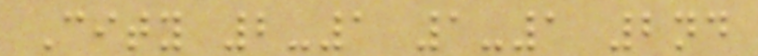City 2-1 1-1 2nd
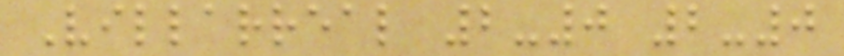Villarreal 2-0 2-0
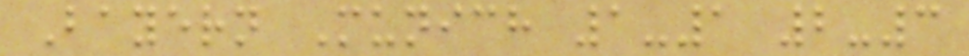Bayern Munich 1-1 2-3
